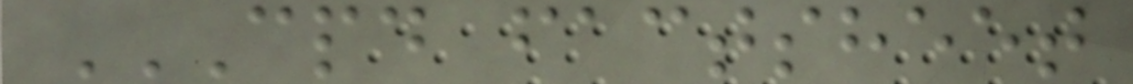CPD FACTSHEET
